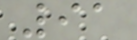91
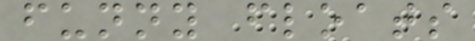funny floats
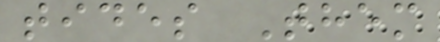tides Them
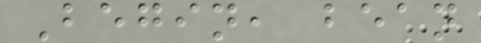Begin, bean
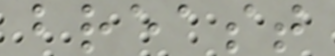breast
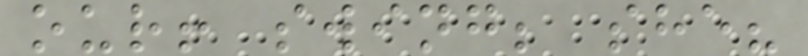our! swing; she?
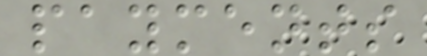payments
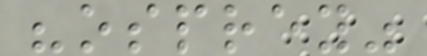"osprey"
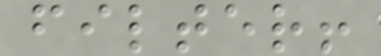filter!
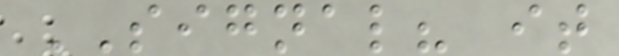SIGNAL? it
